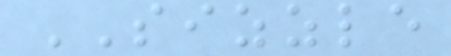SIZZLE
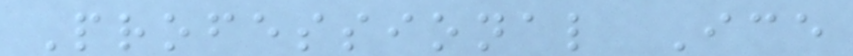Professional Ice
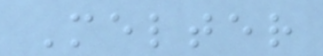Melter
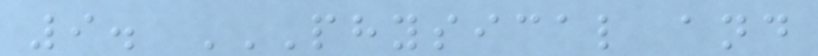9. PHYSICAL AND
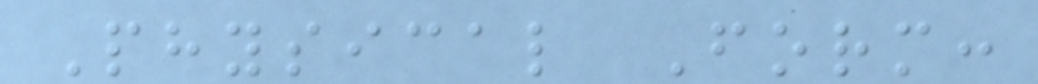Physical Form:
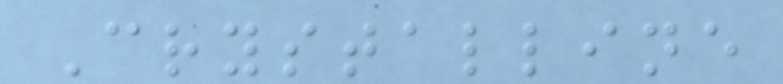Crystalline
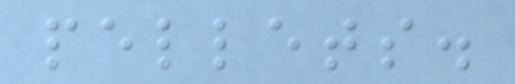pellets.
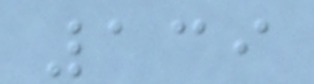139
